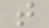t
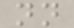nn
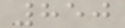850
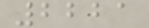2221
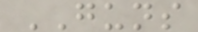GUNS
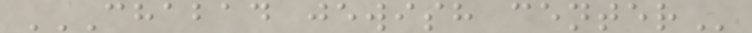CHABAD JEWISH CENTER
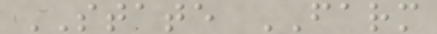STATE FARM
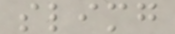slimg
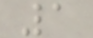1
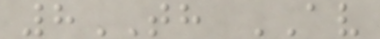8TH AV
